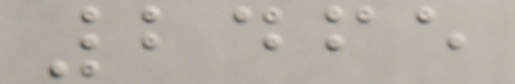2465
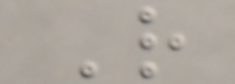R
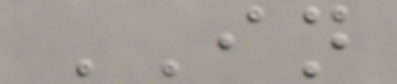IN
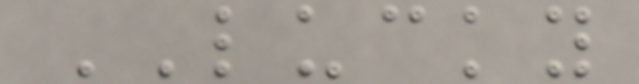LUCKY
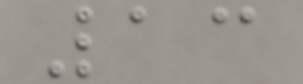13
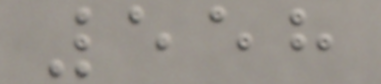558
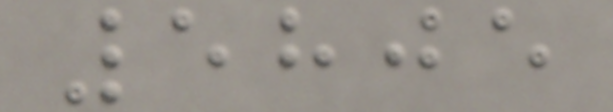5805
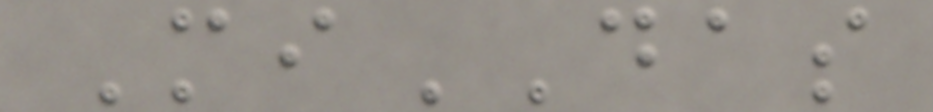MiDAS
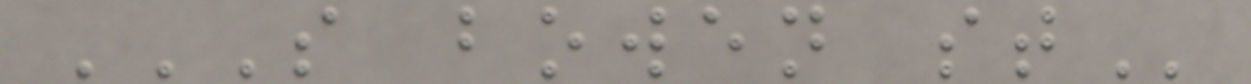S BOWEN ST
